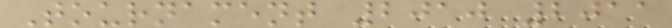Tournament 2010 2011
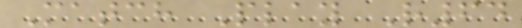Match Play R64
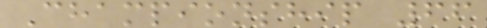Championship 66
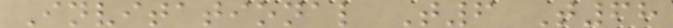Invitational T6 T68
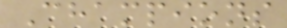Champions
